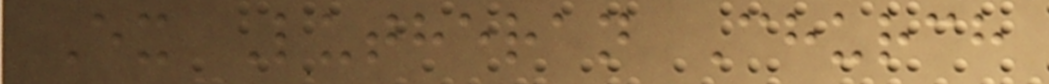Ex Lutheran Church
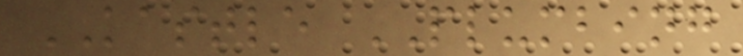KASTLE PLUMBING
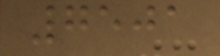7501
